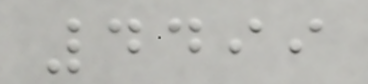4499
